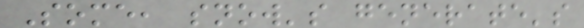Some, snow's generate's
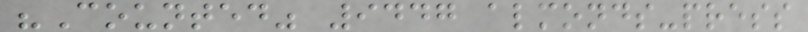"Counted" 9447 almonds-press
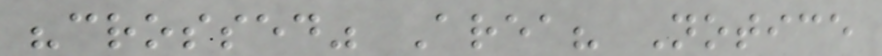"crossed" Area? Notice
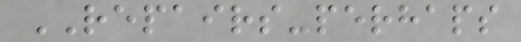REPAIRS-perhaps
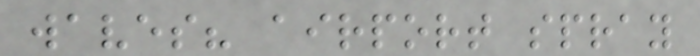waves? airport spray
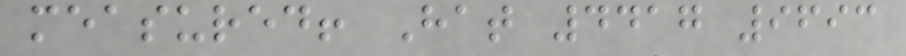measured! Hat 4417 9693
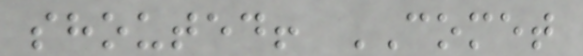shouted! COMET
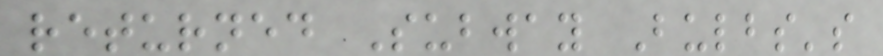returned Subway Bulbs's
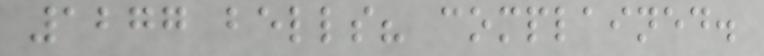1277 bells? complained.
